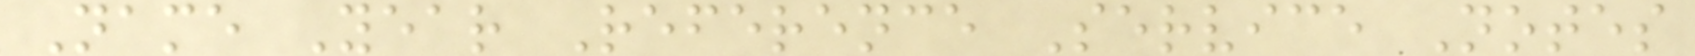Name Year Reference Service Notes
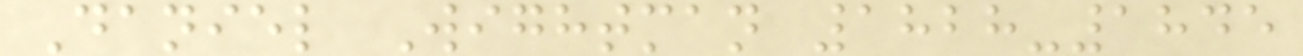Daniel Wightman 1828-1845
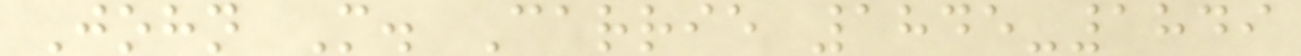John M. Carrie 1845-1849
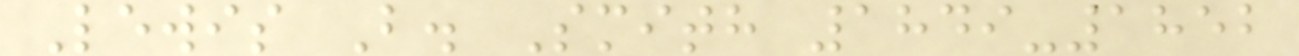Lewis B. Smith 1849-1852
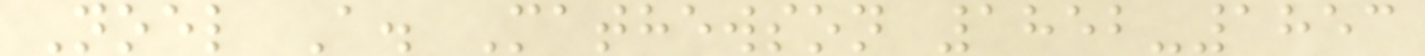Noel A. Mathewson 1852-1853
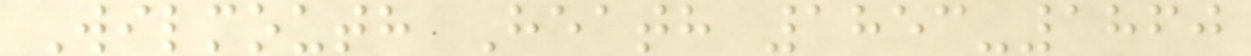Wilmouth Heath 1853-1860
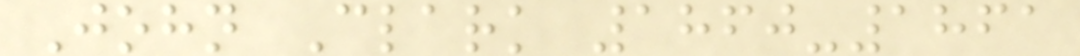John Clark 1860-1861
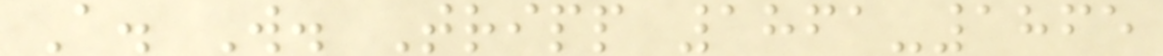A. W. Tripp 1861-1865
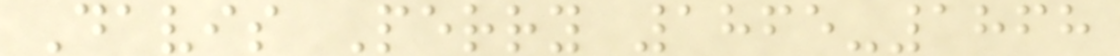Davis Perry 1865-1868
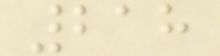218
